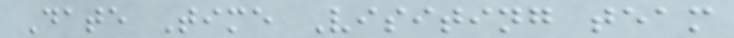Date Time Visiting team
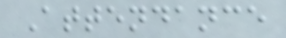Attendance
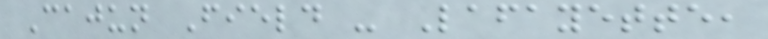Cajun Field - Lafayette,
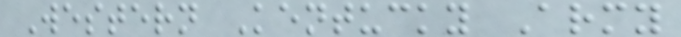Western Kentucky Army
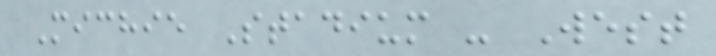Michie Stadium - West
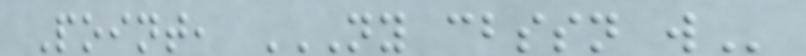Point, NY CBSSN W
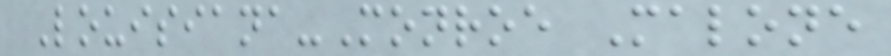Louisiana-Monroe Malone
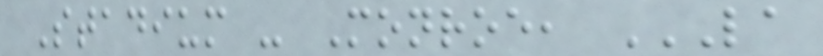Stadium - Monroe, LA
